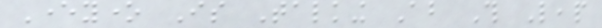Everyone Is Talking About This Leap
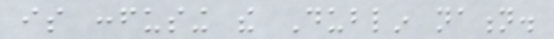is confusing the Dublin nation.
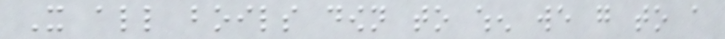It all boils down to when we go to a
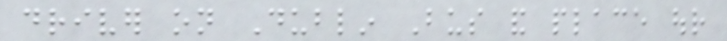driver on Dublin Bus and place our
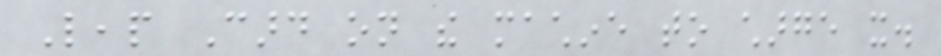Leap Card on the machine to charge it.
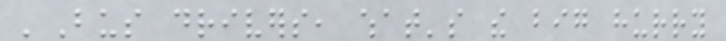'Bus drivers, what's the big hurry
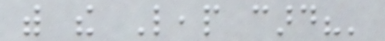with the Leap card?'
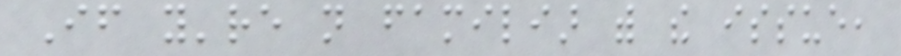If you're not familiar with the issue,
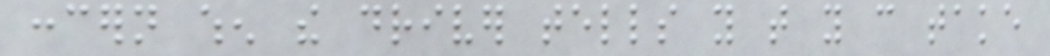concern when the driver tells you that you can take
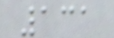131
